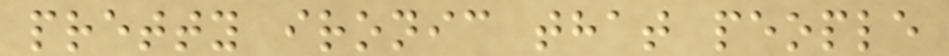pretty ironic that people
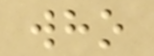who
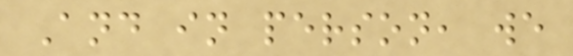And in person, we
